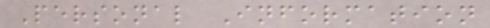Personal Information
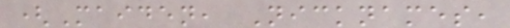(Maiden, Nicknames,
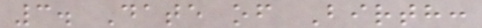3. Date of Birth:
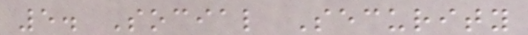5. Social Security
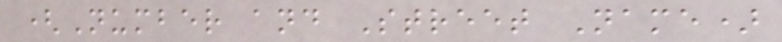(Number and Street Name)
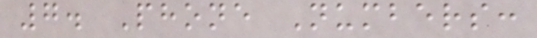7. Phone Numbers:
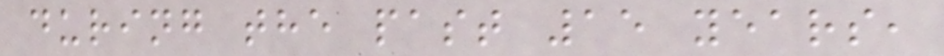during the past 15 years,
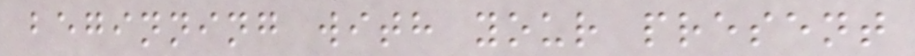beginning with your present
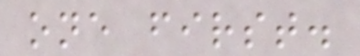one first.
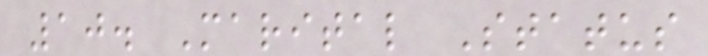10. Marital Status
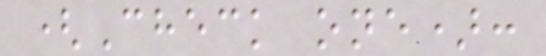(Check one):
